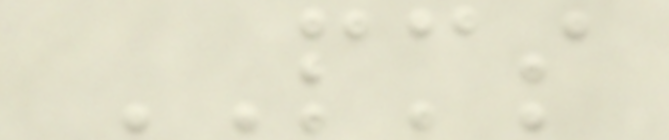PMS
